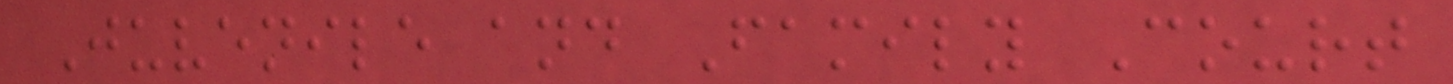Juvenile and Family Court
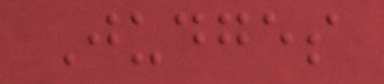Judges
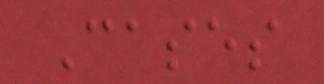Cases
